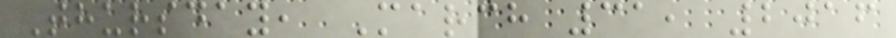Thursday, March 31, 2016
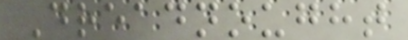Dreadnought
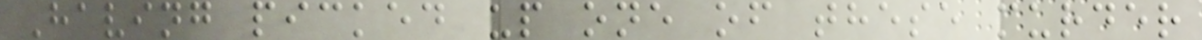Having picked up one of these murder
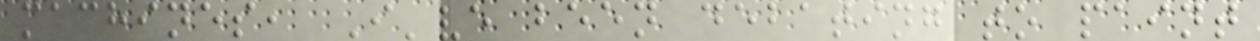machines, I've been debating to paint
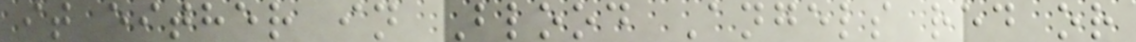it either in Blood Angels red or
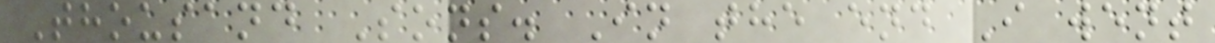Thousand Sons. In the end I went
